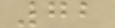72
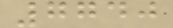7740
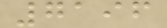7196
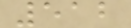512
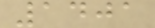1401
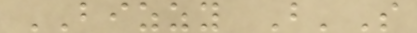BIZZY B'S
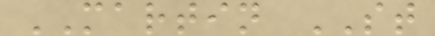MARTIN ST
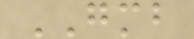GMB
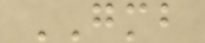GMB
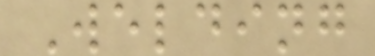Welding
